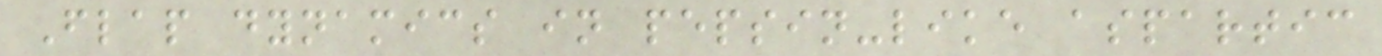Flap dynamics in pepsin-like aspartic
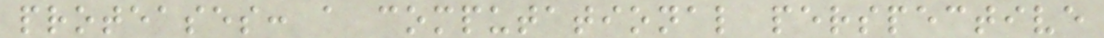proteases: a computational perspective
